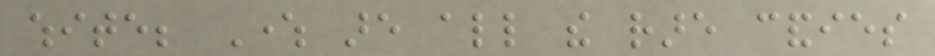white; Where are all the rare candies
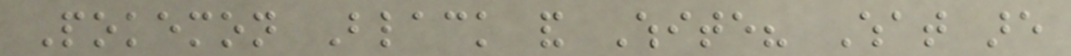Pokemon Black and White? What are
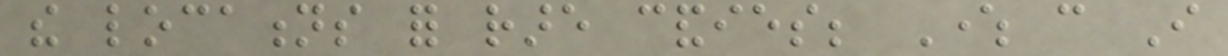the locations for rare candies; Where can I
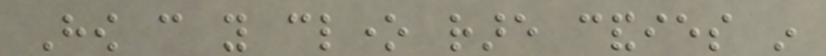How can you clone rare candies in
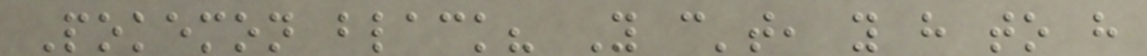Pokemon black? You can't, you have to have
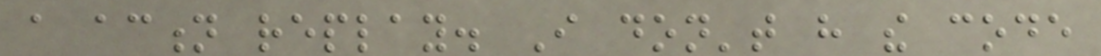a action replay. I don't have the code
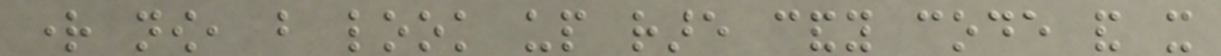right now, but look up rare candy code and it
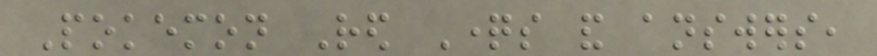Pokemon Red Questions and answers,
